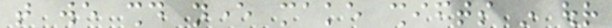that we should never make shifts in our
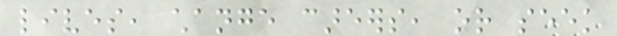lives, change careers, or seek
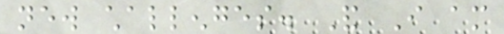new challenges. And I am
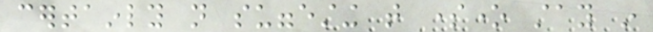certainly not suggesting that someone stay in
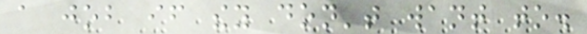a job if they don't want to.
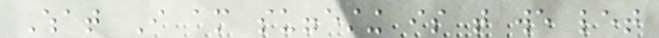What I am suggesting is that we let
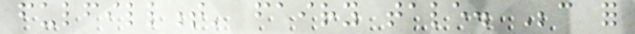fulfillment' fairy tale. Because for
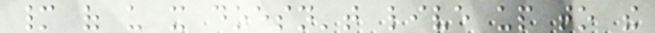many of us it doesn't live up to the
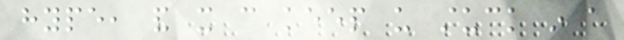hype, and it can keep us stuck in a
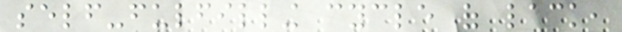self-fulfilling cycle of lack,
